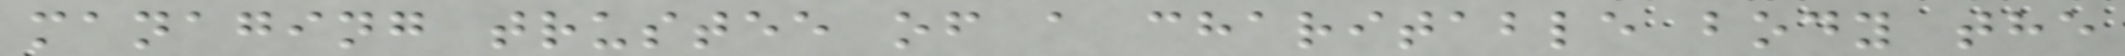managing trustee of a charitable body the
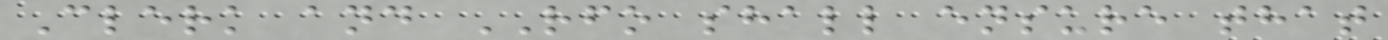Clerk and RFO shall ensure that
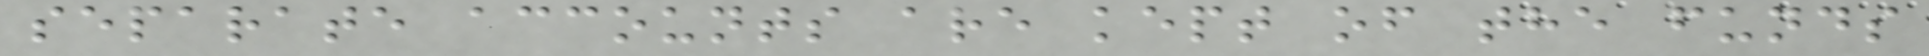separate accounts are kept of the funds
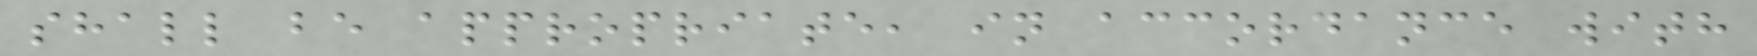shall be appropriate, in accordance with
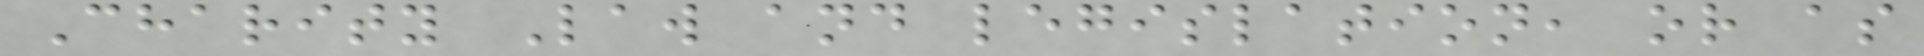Charity Law and legislation, or as
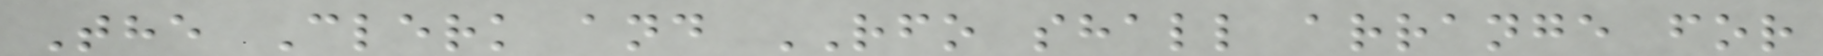The Clerk and RFO shall arrange for
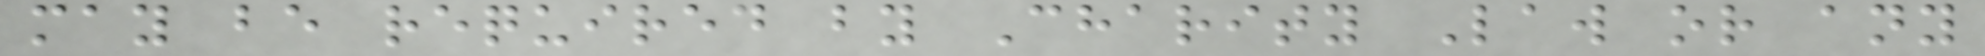may be required by Charity Law or any
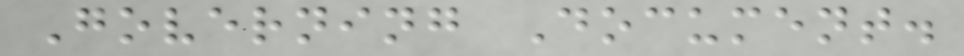Governing Document.
